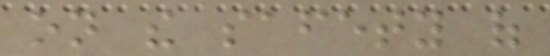on the safety of
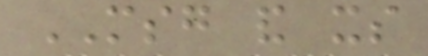MSG and its
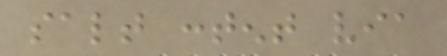salt content via
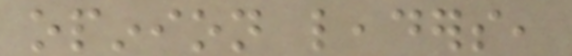opinion leaders,
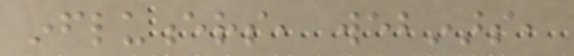influencers, webinars,
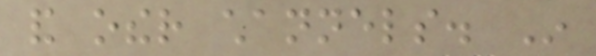and other channels. In
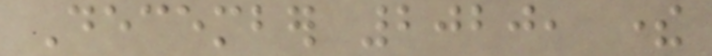December 2020, there
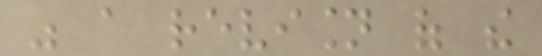was a revision of the
